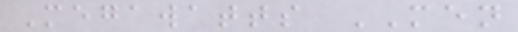Megawatts MEN
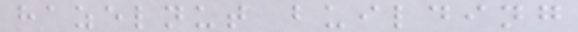hazelnut building
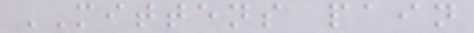MITTENS pain
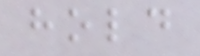hold
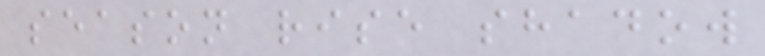season rise shadow
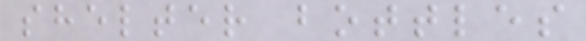shelter bottles
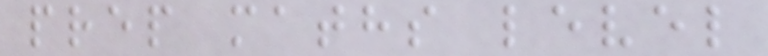prep maths level
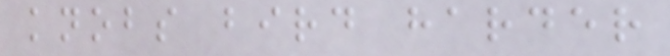knobs bird harder
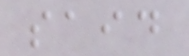said
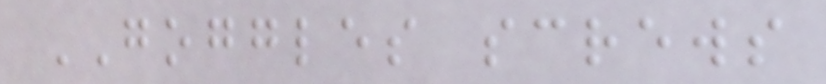GOGGLES screws
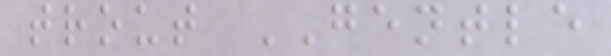trout GENTLE
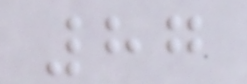87
